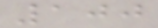100
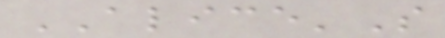ALICE'S
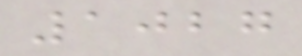1027
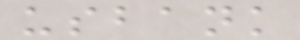usbank
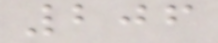206
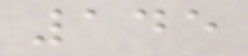145
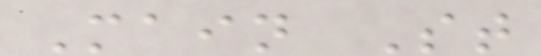Main St
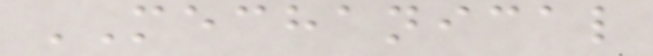MECHANICAL
